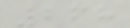268
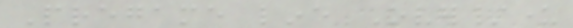Pregame line Over/under
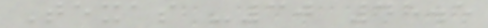Texas -30 48.5
